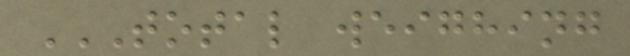TOTAL WEIGHING
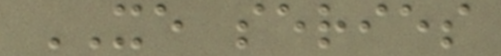XE series
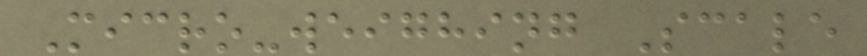Micro-weighing Scale
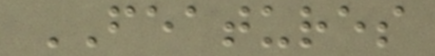FEATURES
